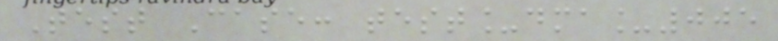Test Case: test_dma_005
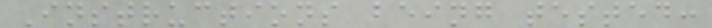Instructions being tested:
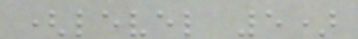(level 5)
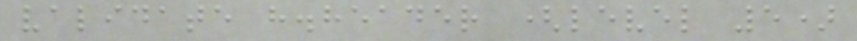validate h.header (level 5)
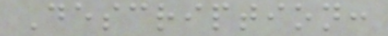Description:
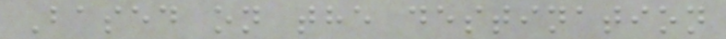Based on the destination
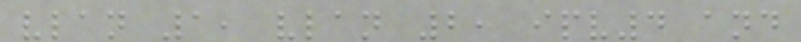vlan 1, vlan 2, ipv4 and
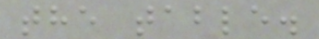the table.
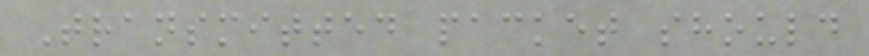Transmitted packet should
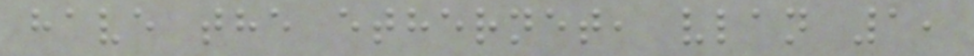have the ethernet, vlan 1,
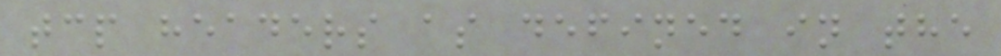tcp headers as defined in the
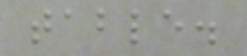table.
